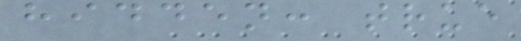hidden: true
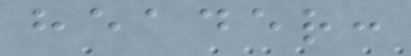header:
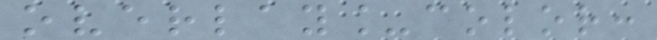overlay_color:
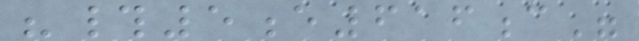"#5e616c"
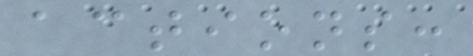actions:
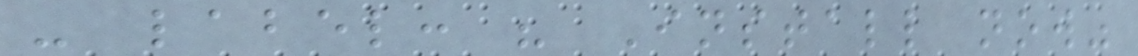- label: " Install now"
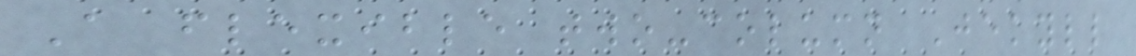A flexible two-column Jekyll
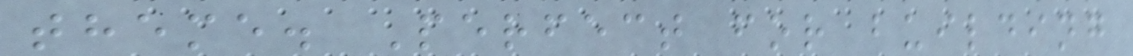theme. Perfect for building
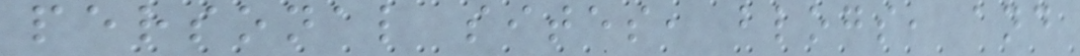personal sites, blogs, and
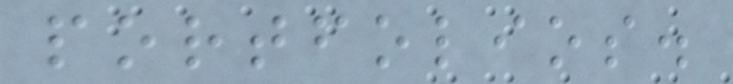portfolios.
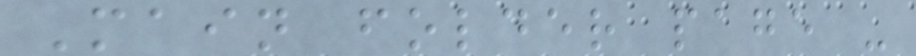Main folder page -
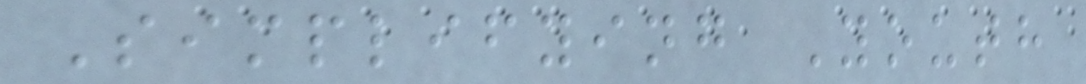Simplifying Youth
